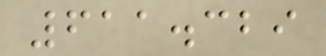611.329
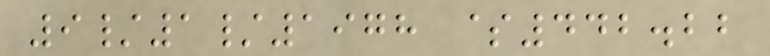9/1/1978 $442.22
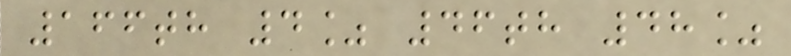166th 4% 46th 48%
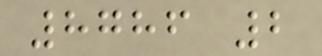8786 2
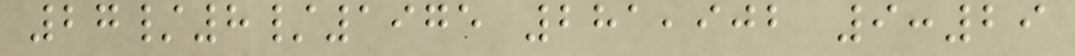27/8/1975 281,902 9:29
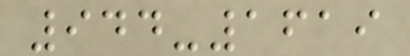944-1619
